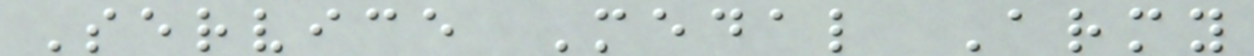Service Medal Army
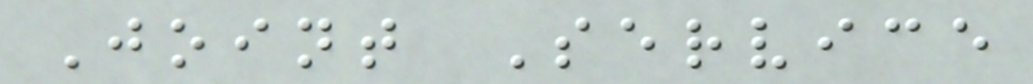Joint Service
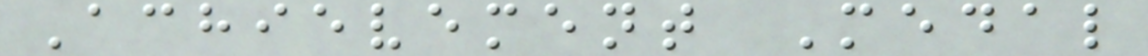Achievement Medal
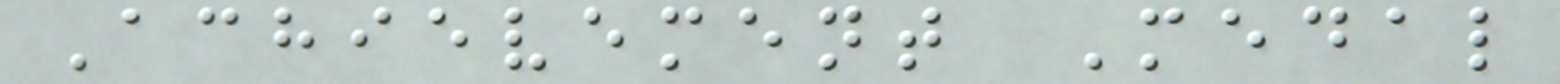Achievement Medal
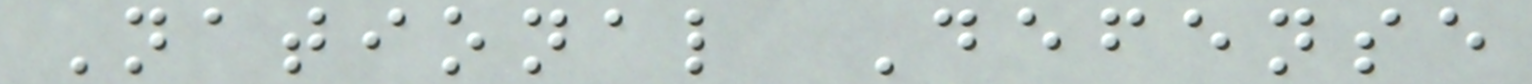National Defense
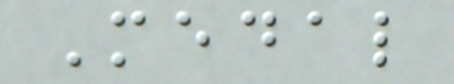Medal
